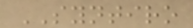SYNTIRO
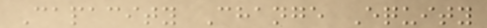Capacity Change Equity
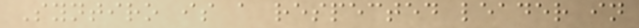Syntiro is a respected leader in
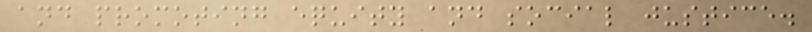and promoting equity and social justice.
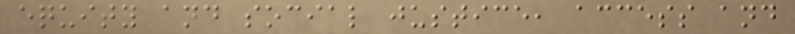equity and social justice, access and
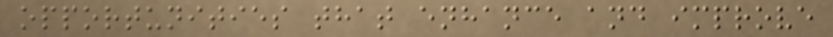opportunities that enhance and improve
